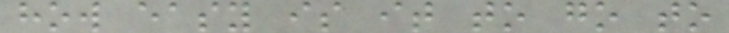how easy is it to go to
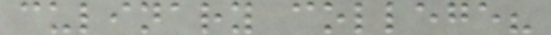culinary college?
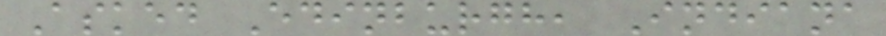Asked Edinburgh, Indiana
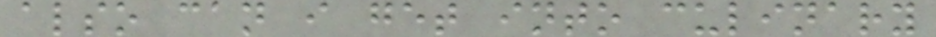also can i get into culinary
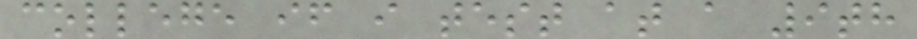college if i test at a 9th
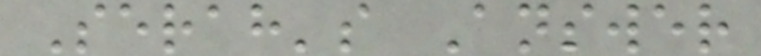Serah's Answer
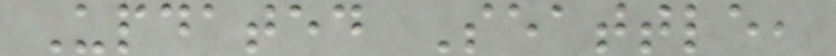Updated Seattle,
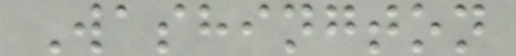Washington
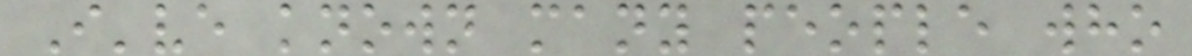I've known many people who
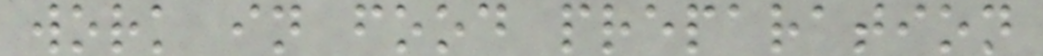work in food preparation
